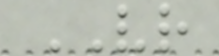VR
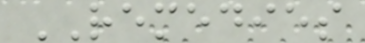REMEDIES
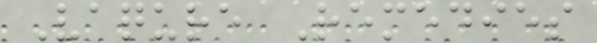Vaqure Remedies
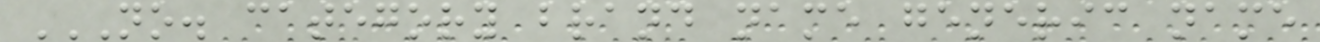NO. CATEGORY BRAND NAME GENERIC NAME
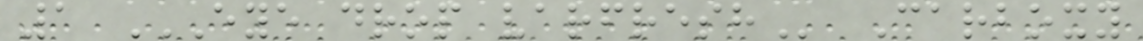1 EYE DROP VARFRESH Carboxy
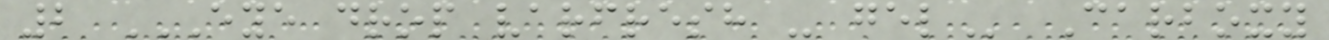2 EYE DROP VARFRESH - GEL Carboxy
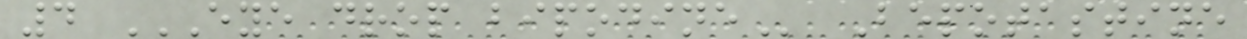4 EYE DROP BIPODINE Bepotastine
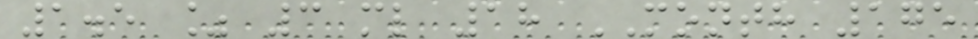1.5 % 3 ml 18 MONTH 175
